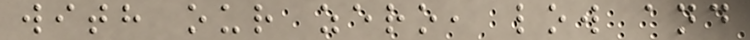with our zero, low and
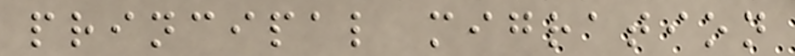principal migration
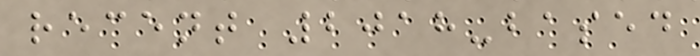recent 2018-based
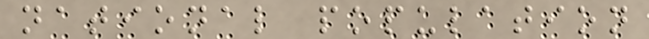national population
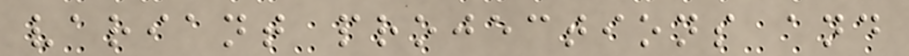variant projections and
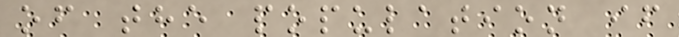of the population if
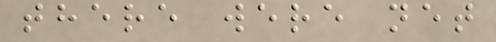there were net
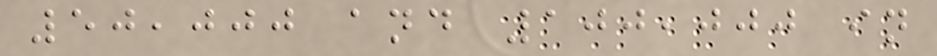50,000 and 100,000 in
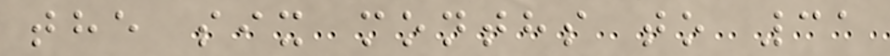the six months to 31
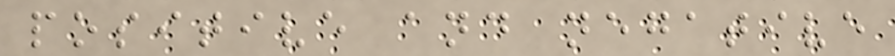positive and negative
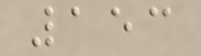153
